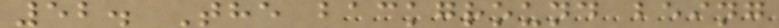52. The background being
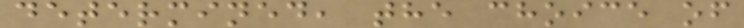determined, the choice of
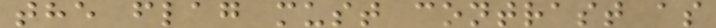the flag must contrast as
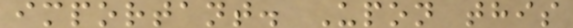important. Upon this
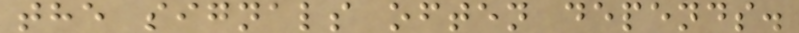the signals often depends.
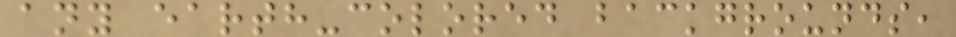any earth-colored backgrounds,
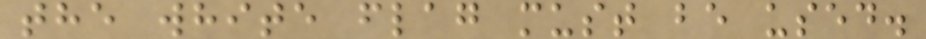the white flag must be used.
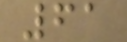61
